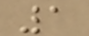1
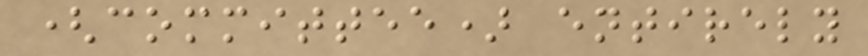(committee) entirely
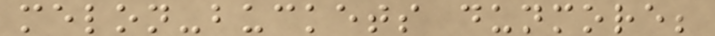melon-buckets dunmore;
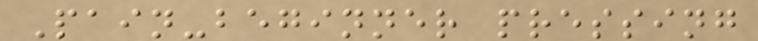Pain-beginner pressing
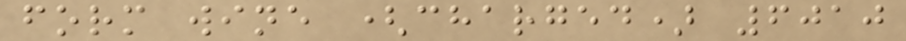form wine (charged) 6010
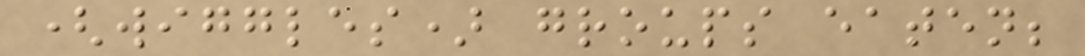(wiggles) groups eaten;
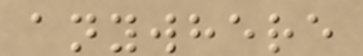anywhere
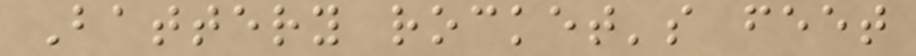Battery rocket's feet
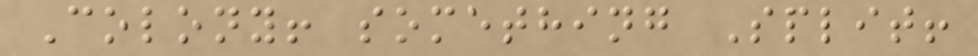Colony! something Split!
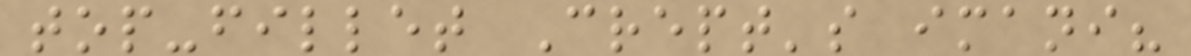top-fillet Crept's imani?
